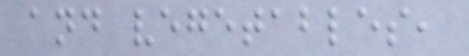and vegetables,
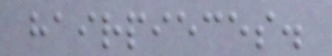hairpieces.
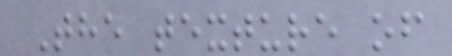The texture of
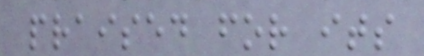praised for its
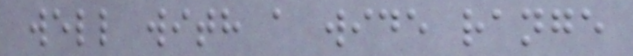well with a wide range
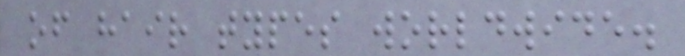of hair types worldwide.
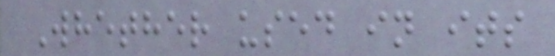Whether used in its
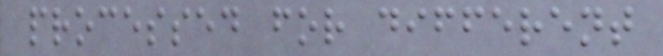processed for different
